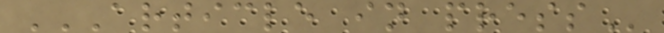ARTICLE IN PRESS
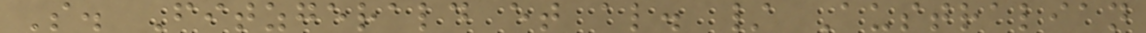S. Fitzgerald et al. / Australian
